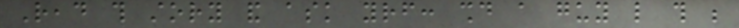Read this story and ask yourself: should a guy like this be
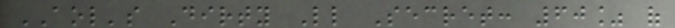AOL's Dirty Little Secret: 60% of
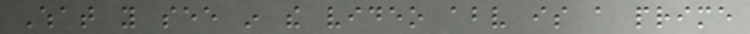What you see in the video above is a prime
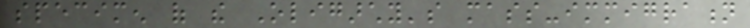specimen of the Oligarchy's mass-immigration
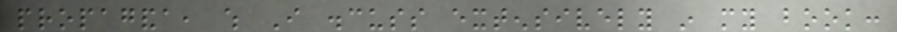propaganda, which I discuss extensively in my book:
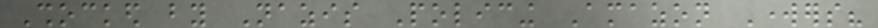Shocked by Nazis Policing Amazon Workers?
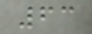63
